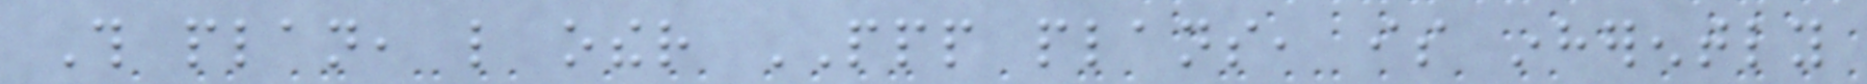This plan, like other PPP plans, is inherently
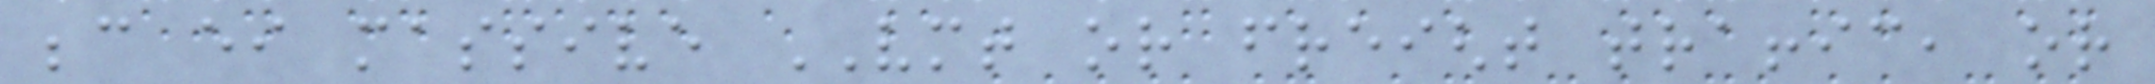because either massive VMT or freight traffic, or
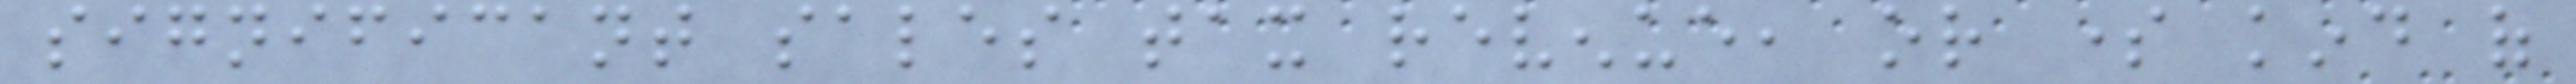significant sales tax revenue, or some kind of
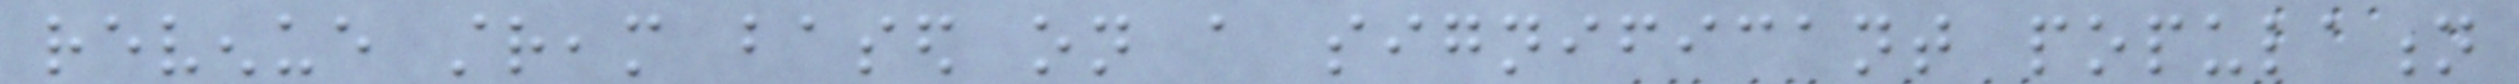revenue stream based on a significant population
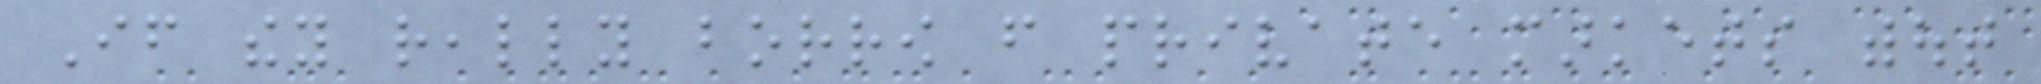If they really borrow from private markets without
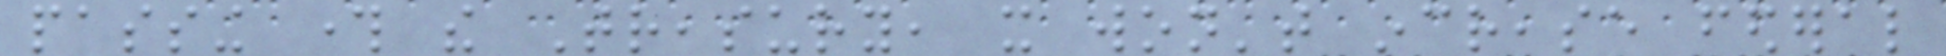passing through the Treasury, it won't increase federal
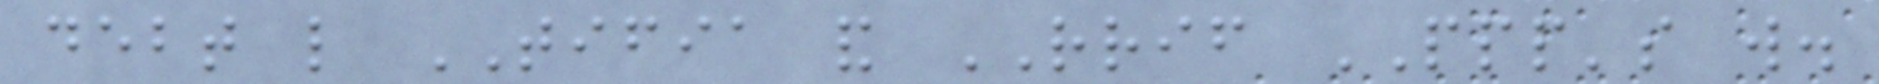debt like TIFIA and RRIF PPP's will.
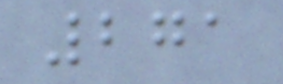271
